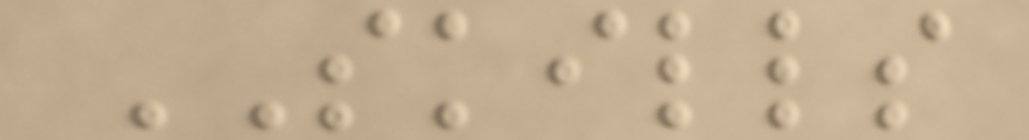SKILLS
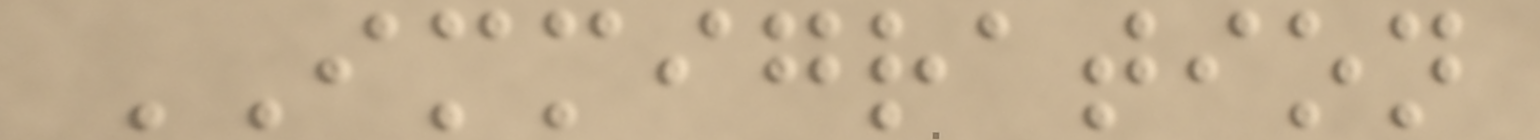IMMIGRATION
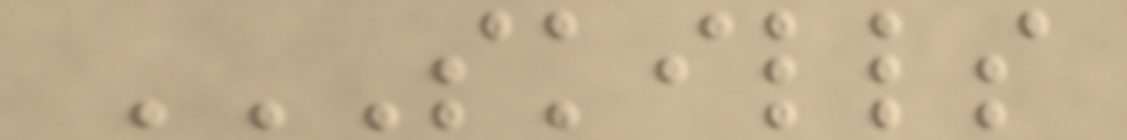SKILLS
